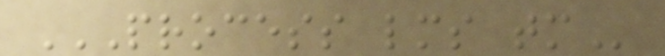PROCESS LMS TM
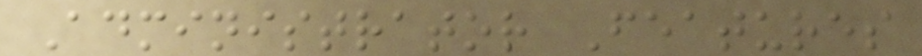Administrator Features
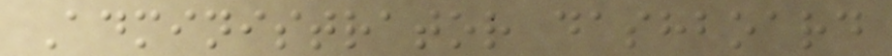Administrator dashboard
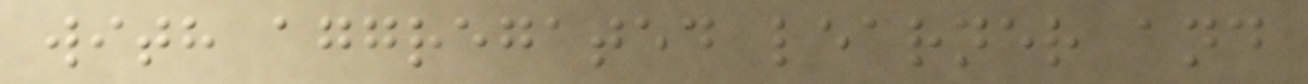with aggregated learner and
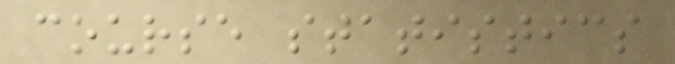course statistics
